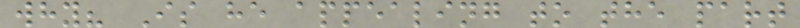why? Is he appealing to the part
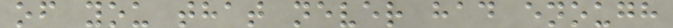of you that never had enough
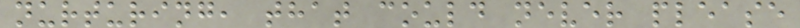nurturing, that could never please
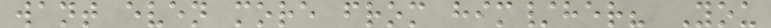want even more from him/her? You
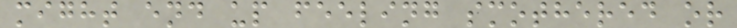might end up feeling smothered or
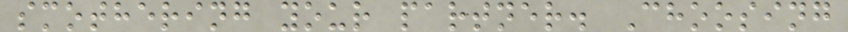smothering your partner. Choosing
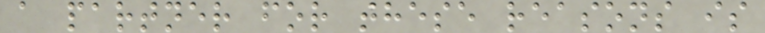a partner for these reasons is
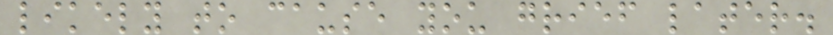likely to cause you grief later.
